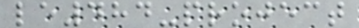le484-project
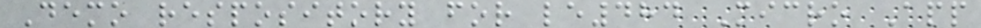Demo respository for le484 Micro App
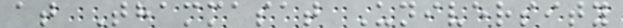at Thammasat University
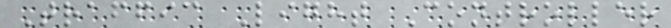Traffic Light Controller
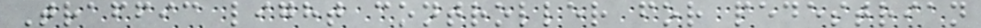Traffic light controller for pedestrian
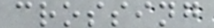crossing
